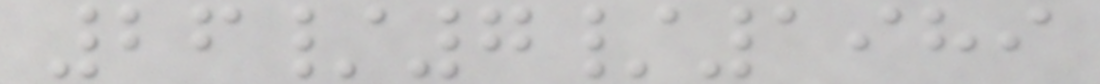26/7/1989
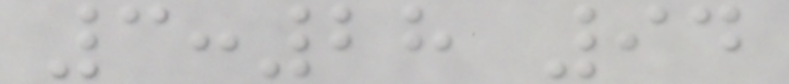3:28 94
